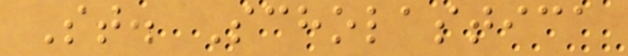St. Scholastica
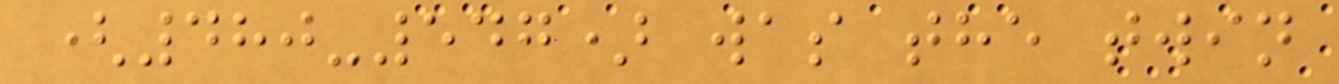(480-547) was the twin
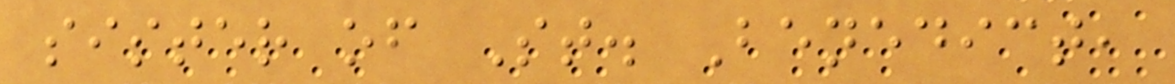sister of St. Benedict,
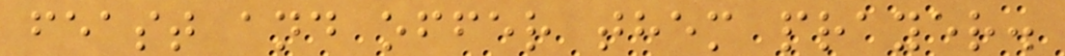feast and offer them prayer.
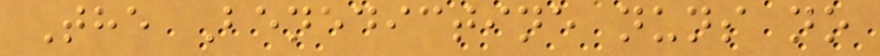The Benedictine nuns no
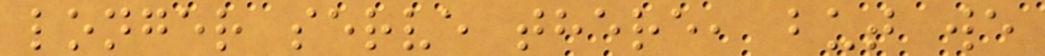longer serve there, but we
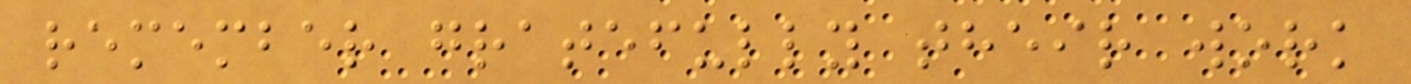remember gratefully their work
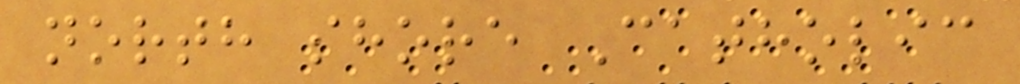north shore Catholic
